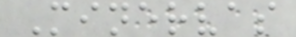Minervas
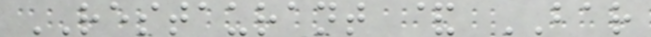RESTAURANT & BAR
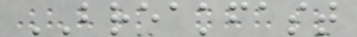BREAKFAST
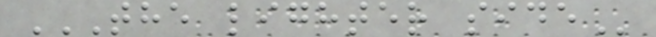THE LIGHTER SIDE
